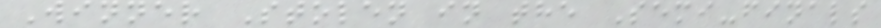Winner Stolen in the Semi-finals
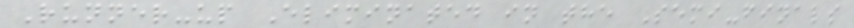Runner-up Eliminated in the Semi-finals
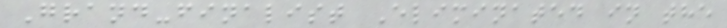Grand-finalist Eliminated in the
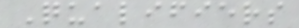Qualifiers
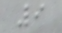9
